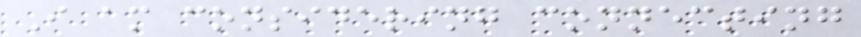I am considering connecting
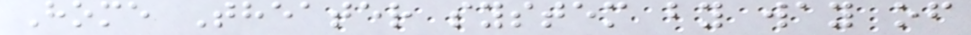Home Theater system by way of
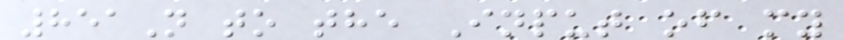851N to the Input of my
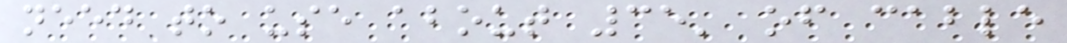need to use about 35' of cable
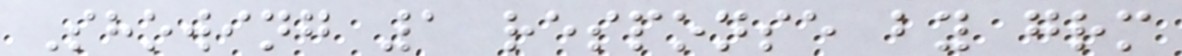Showing 1 response by grm
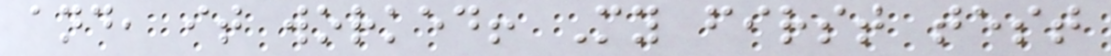and, it worked! My first test
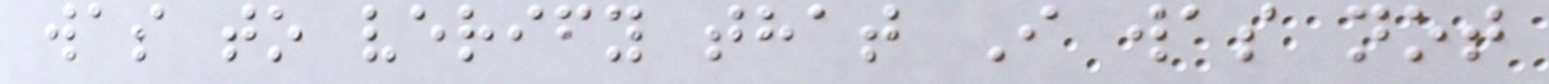was to verify that I was not
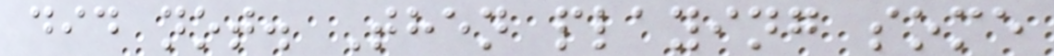did not. Then playing some
